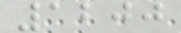1200
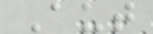Aut
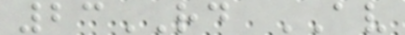23RD AV
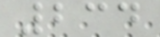234
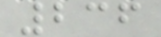236
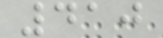410
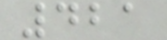421
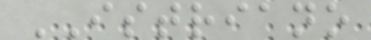ISTRIANO
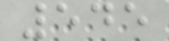545
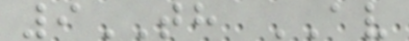9TH AV
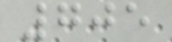705
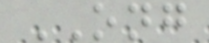ONG
